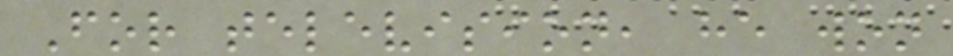For television, he won
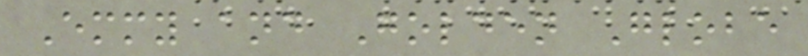Emmy and Golden Globe
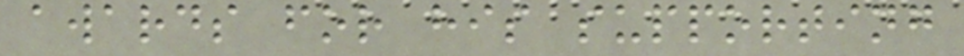awards for his supporting
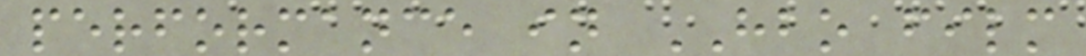performance in HBO film
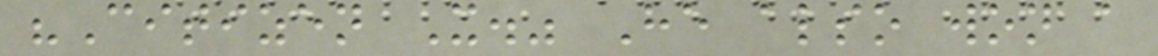"Citizen X." He also won a
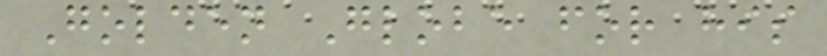Golden Globe for his
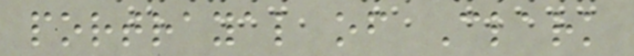portrayal of Clark
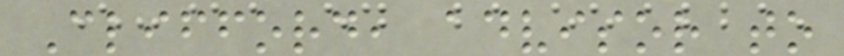Clifford, advisor to
